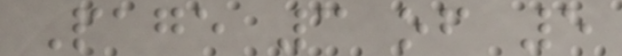Page 3 of 5
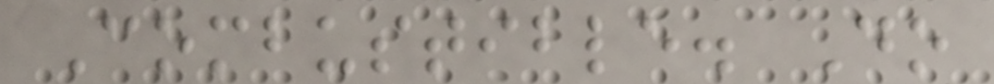Combustible. Do
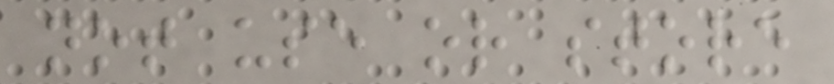not use or store
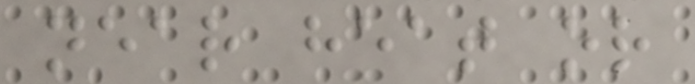near heat or
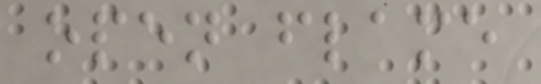open flame
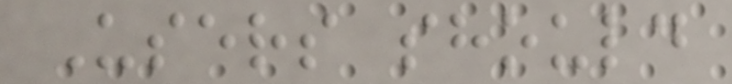Users should
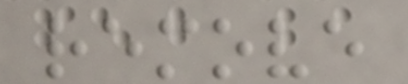remove
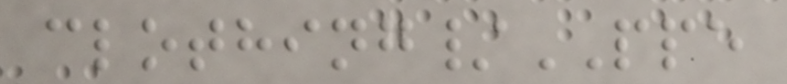clothing/PPE
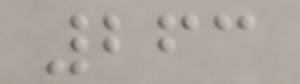263
